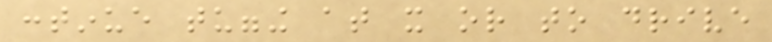continue tugging at it or to drive
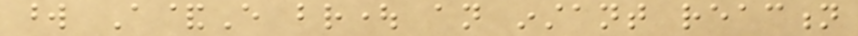word A&E brought an instant reaction
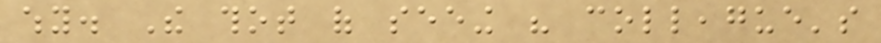why. The thot of seeing his colleague's
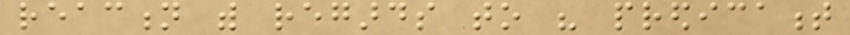reaction with regards to his predicament
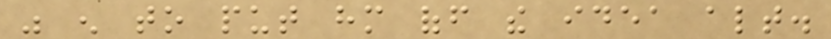was enough to put him off the idea altogether.
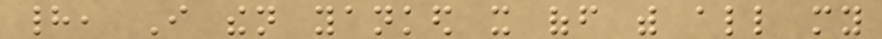had, I then yanked it off with all my
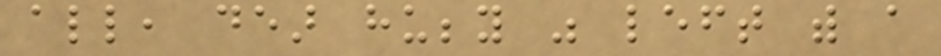all, dear hubby was left with a
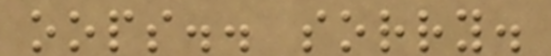oops.. sorry.
